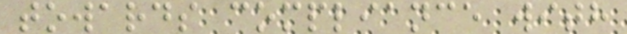towards compliance with
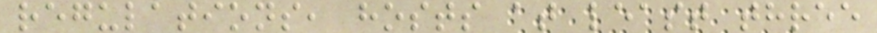regulations, hosts at least three
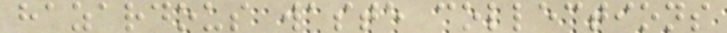hazardous waste collections
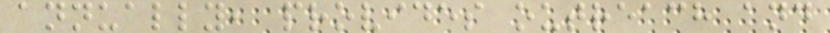annually, provides outreach and
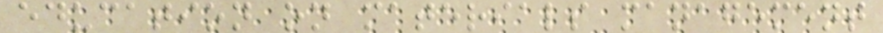education on materials management
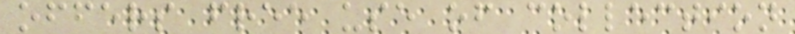offers free use of collection
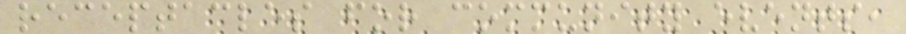receptacles for community events,
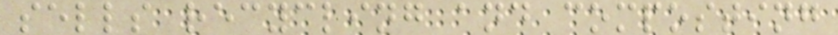sells recycling and composting
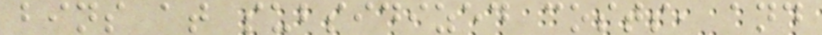bins at subsidized costs, and
